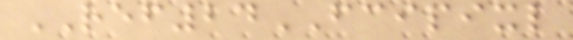REF24FCIPIXL
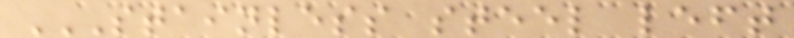STAINLESS STEEL LEFT
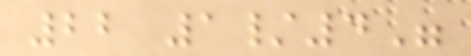22 1/4"
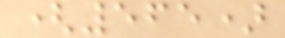(565)
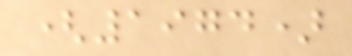(1974)
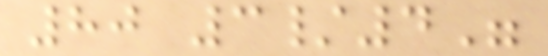80 3/4"
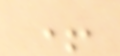+
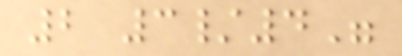2 3/4"
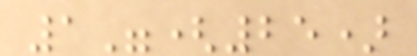1"(25)
